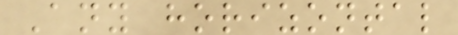Any horizontal
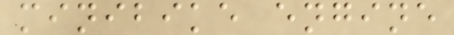minibike engine
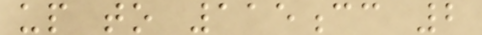up to 115cc 2
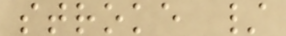stroke /
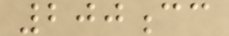200cc
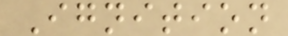Ignition
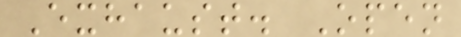Exhaust. Open
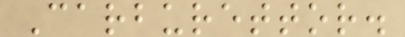Carburettor.
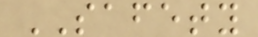SAFETY
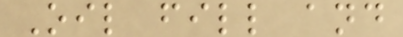Oil fill and
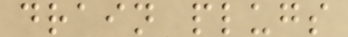drain plugs
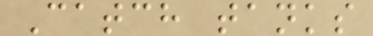Catch tanks
